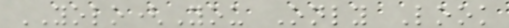YOLO(You Only Look
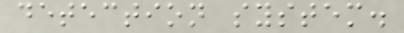detection system.
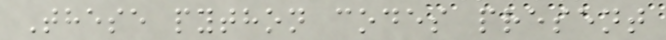These python codes present
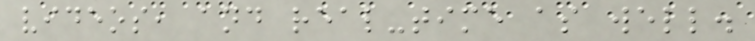videos, and real-time as well.
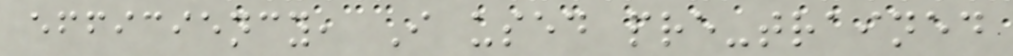efficiency, I used pre-trained
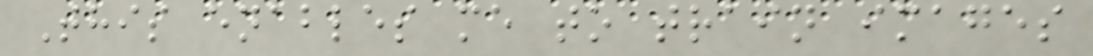This enables me to train images
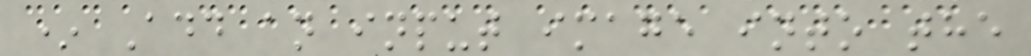* Add an input image into the
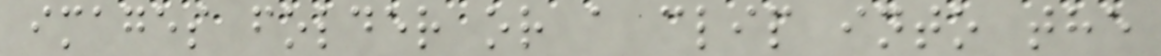images folder or a clip into the
